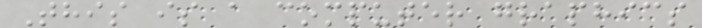This is a computer graphics
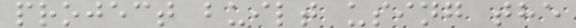project built using the
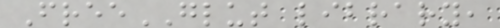FreeGLUT library,
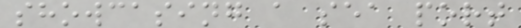showcasing a sea port
